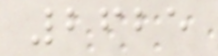2625
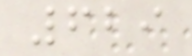629
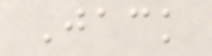Jack
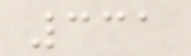331
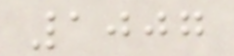1007
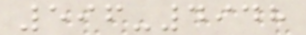596-4948
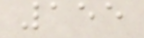155
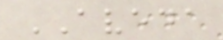AVEDA
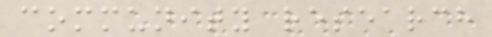community research
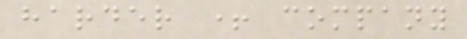harder + company
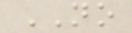NO
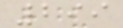299
